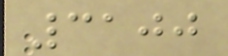3100
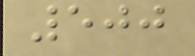500
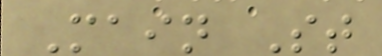Main St
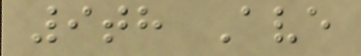9th Ave
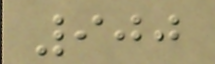900
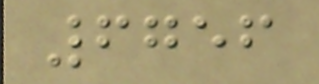6756
